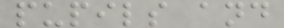pupils and
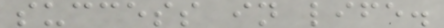success in life.
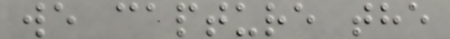we capture the
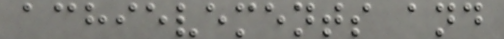achievements and
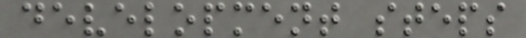development steps
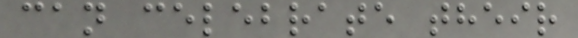can celebrate their
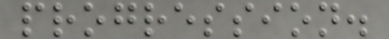progression.
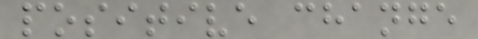positive change
